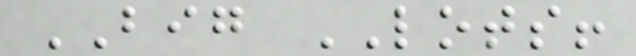BIG LOTS!
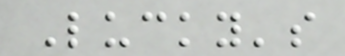Lucky's
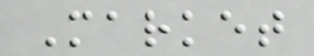Market
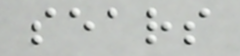sears
